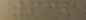632
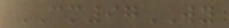CM97WY
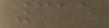315
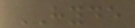HYDE
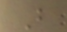B
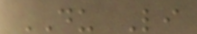DU Li
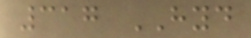317 HYD
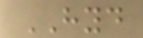HYD
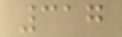317
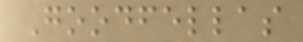Goodfellas
